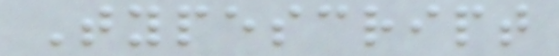Typescript
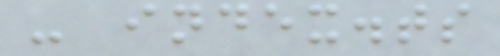- index.ts
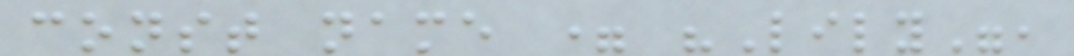const name = "Lily",
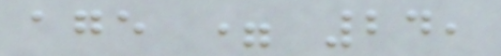age = 24,
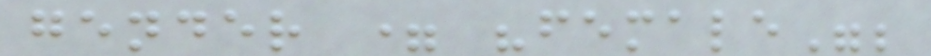gender = "female";
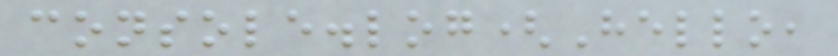console.log(Hello,
